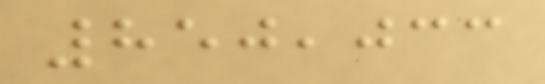850,033
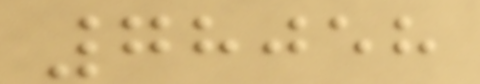78058
